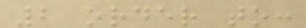2 order to:
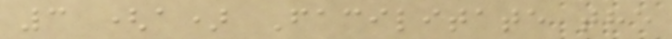3 (a) Facilitate the
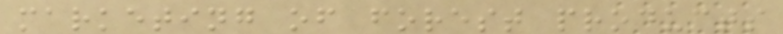marketing of forest products
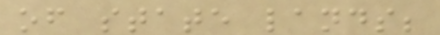of state lands;
